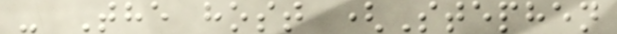- The host (Stephen
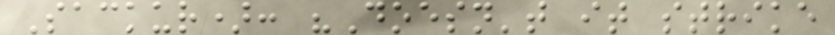Sackur): "Doesn't it strike
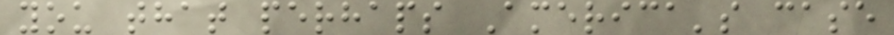you that perhaps America's case
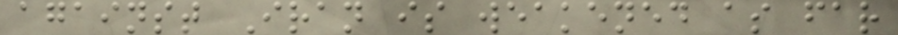against Iran is weakened as far
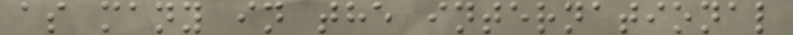as many in the international
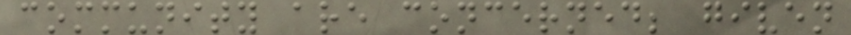community are concerned; given
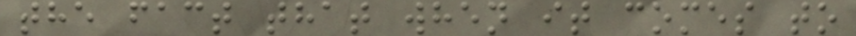the fact that when it comes to
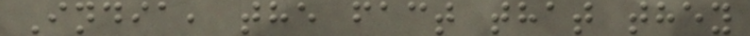India, the fact that they
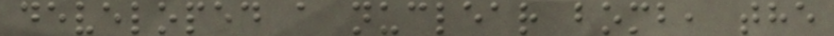developed a nuclear bomb, the
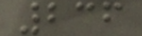236
